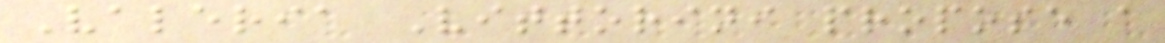Valeria Vittorini propose a
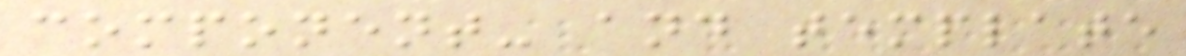component- and template
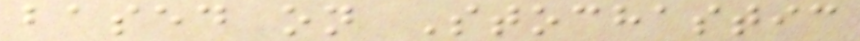based on Stochastic
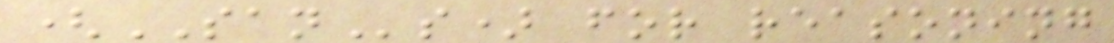(SANs) for reasoning
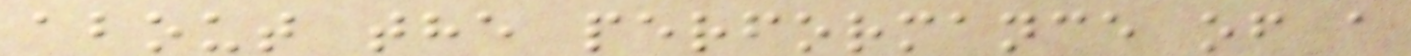about the performance of a
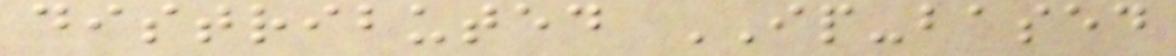distributed IP-based
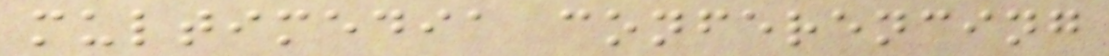multimedia conferencing
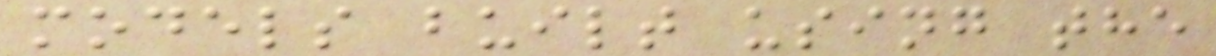models built using the
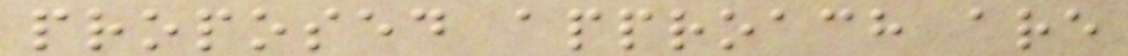proposed approach are
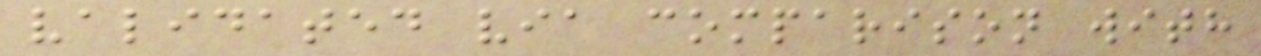validated via comparison with
